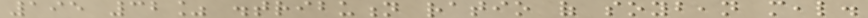195 32% distribution ratio of soybean meal.
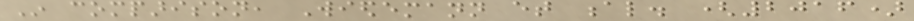In comparison, Wiedemann et al. (2016)
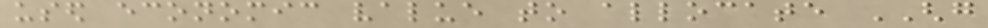used economic value to allocate GHG
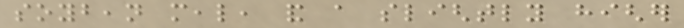soybean meal, and a slightly higher
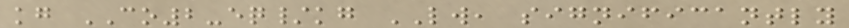kg CO2-eq/kg LW, significantly
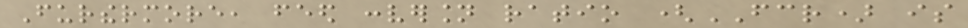Furthermore, feed conversion ratio (FCR) is
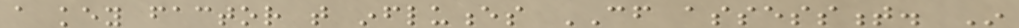a key factor that influences CF assessment. In
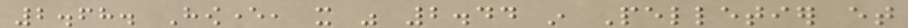2.68. However, it was 2.44 in Pelletier et
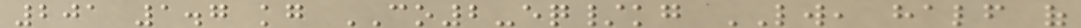201 1.7 kg CO2-eq/kg LW, half of
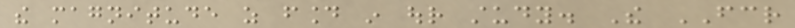the magnitude as found in our study. The FCR
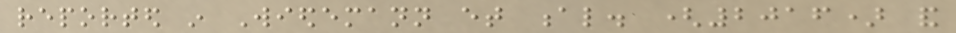reported in Wiedemann et al. (2016) and
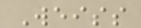Weiss
